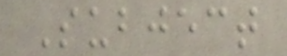Subject
